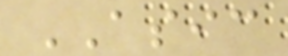ASIC
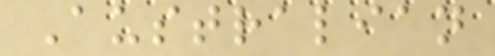Australian
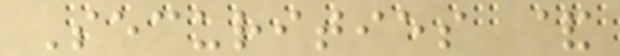Securities &
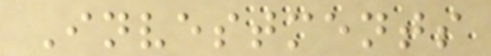Investments
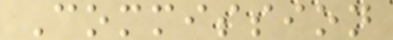Commission
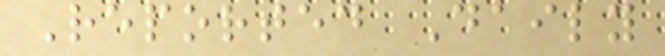Reported Daily
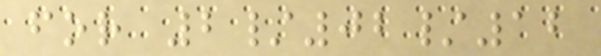for 2/02/12
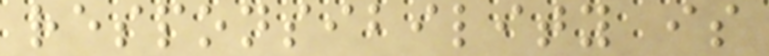responsibility is
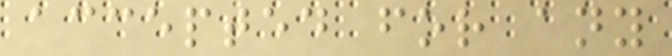accepted for any
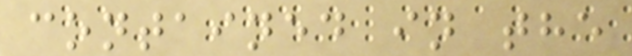contained in the
